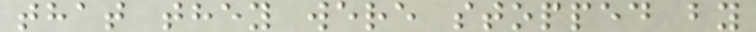that they were stopped by
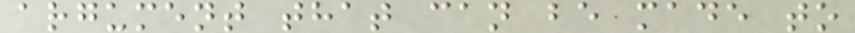argument that can be made to
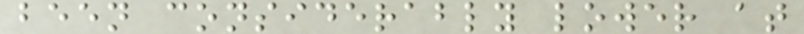been considerably lower at
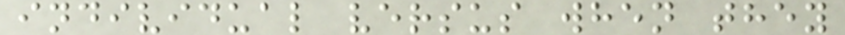individual versus when they
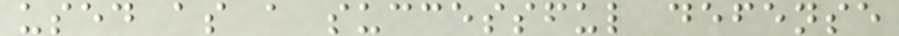used as a successful defense
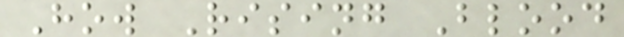How Rising Blood
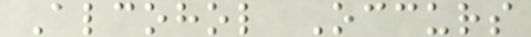Alcohol Occurs
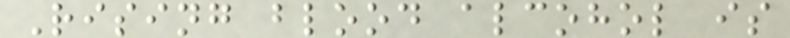Rising blood alcohol is
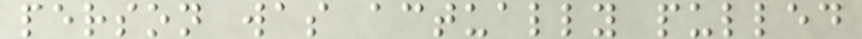person was actually pulled
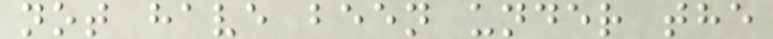not have been under the
